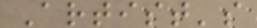Artist's
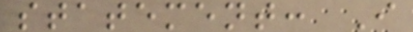statement: I
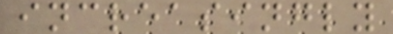increasingly
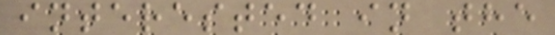interested in the
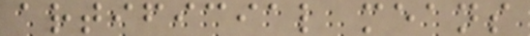artificial means
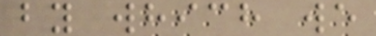by which we
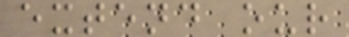extend our
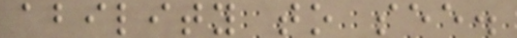ability to see.
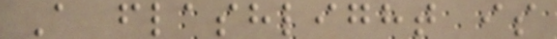A flashlight is
